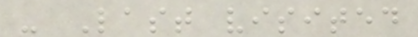- Last visited
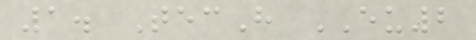1. TecH EU2
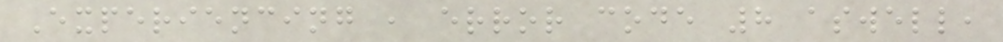Experiencing , error code 8 aswell,
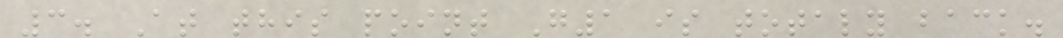3. At this point G1 is totaly back.
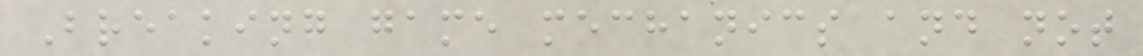Breaking game mechanics and not
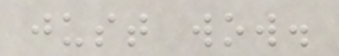just wow.
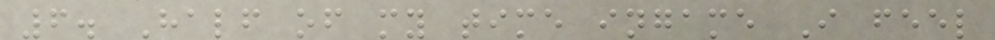6. Half of my time ingame I feel
